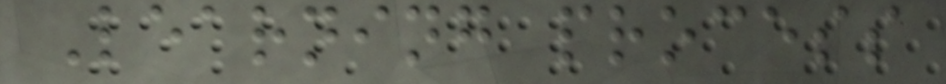Learning process
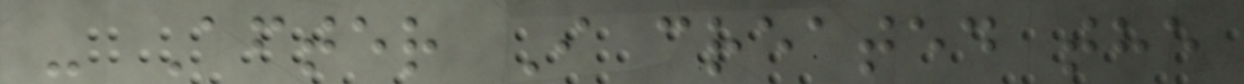- After I created the
